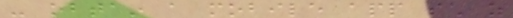- obtain a mobile app such as
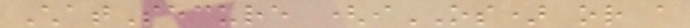ChatSecure (iOS) or a
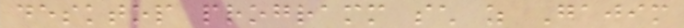desktop programm such as Gajim
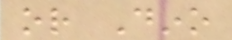or Dino
